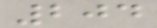204
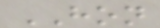HON
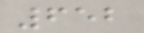652
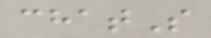chatS
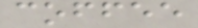coffee
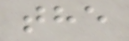the
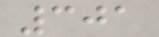301
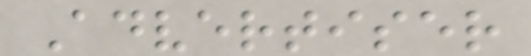Advertiser
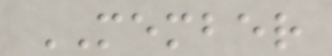MEMBER
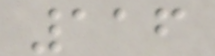116
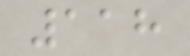118
